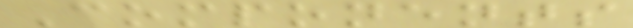Components
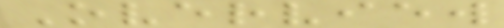Overview
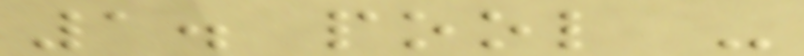1. pool -
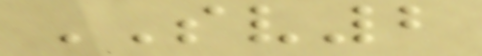SV2
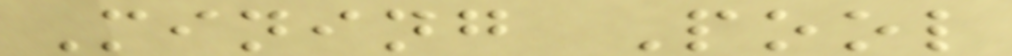Mining Pool
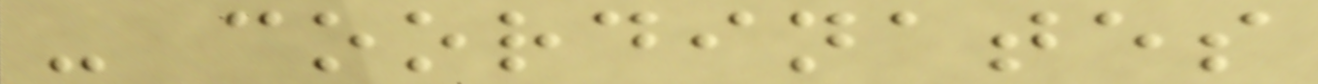- coordinates
